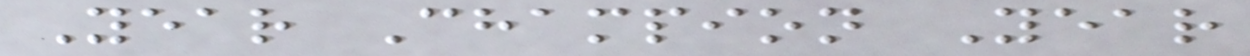Year Champion Year
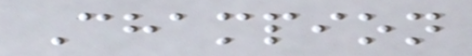Champion
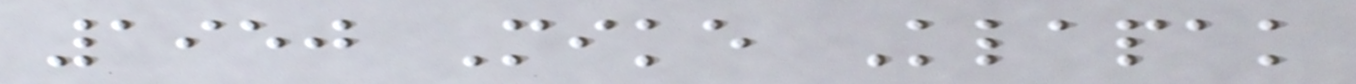1950 Mike Klapak
